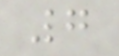7
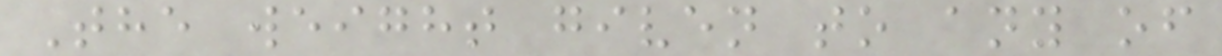The weight given to any of
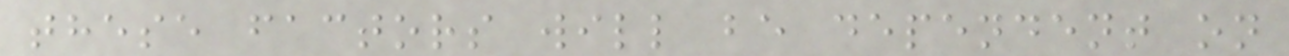these factors will be dependent on
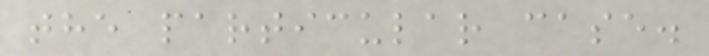the particular case.
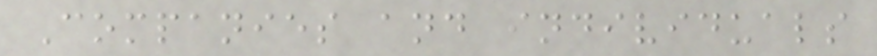Companies and individuals
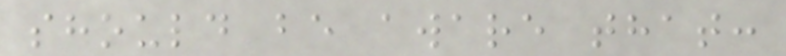should be aware that:
